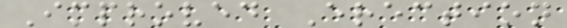Improved Erection
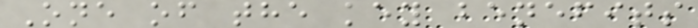One of the key benefits
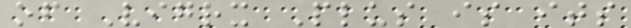of Vigrx Plus is its
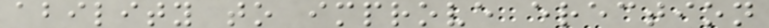ability to improve erection
